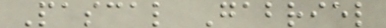Pascal Gabriel
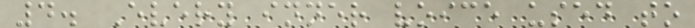4. Every inner voice used to
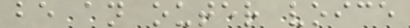be an outer voice
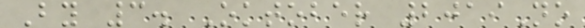By 3. Oktober 2019No
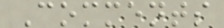Comments
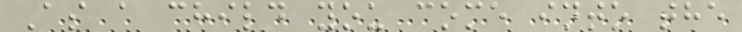As a child you come into the
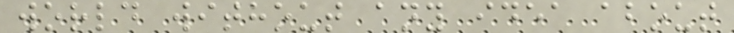world without any idea about
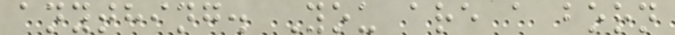anything. You are a born
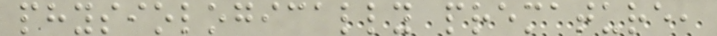physiologically premature,
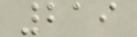219
